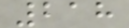218
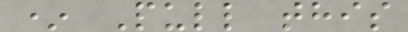* Pull this
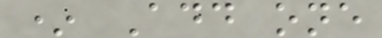* Add one
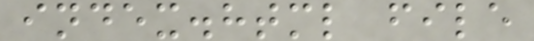index.html file
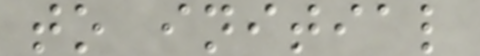to initial
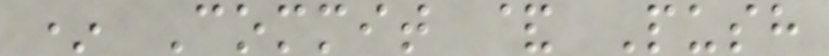* Commit & Push
